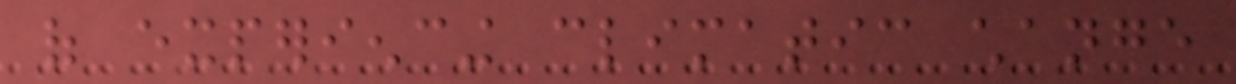of experiencing climatic change
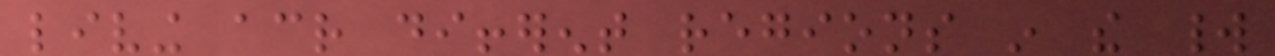living across different regions in the world
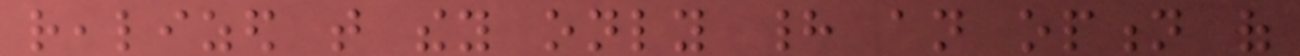realized that they only had an option of
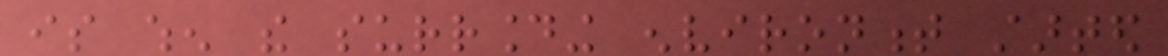is when the surrounding environment started
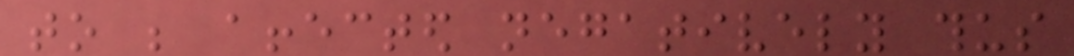to be affected negatively thus
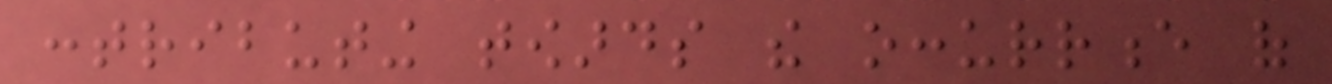contributing towards the occurrence of
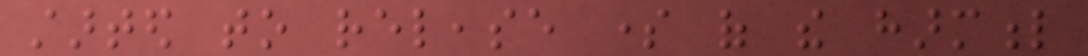started to release some of the harmful
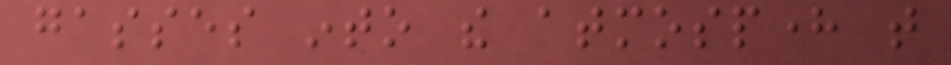gasses into the atmosphere that
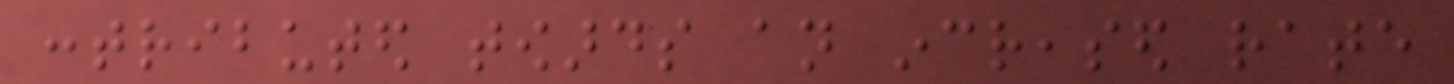contributed towards an increased rate
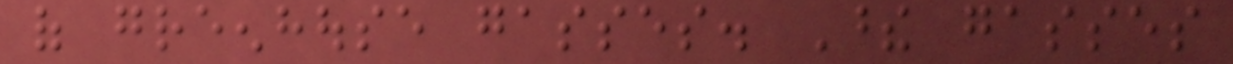of greenhouse gasses. These gasses
